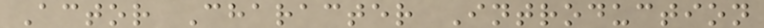Actor Character Introduction
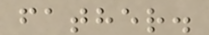father.
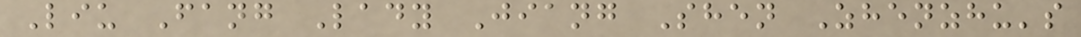Liu Fang Lady Jiang Shen Zhenzhu's
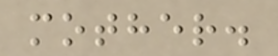mother.
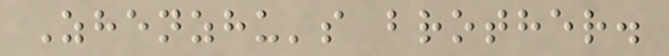Zhenzhu's brother.
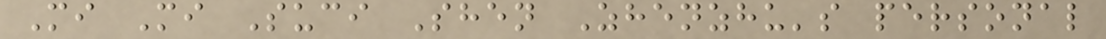Mi Mi Suci Shen Zhenzhu's personal
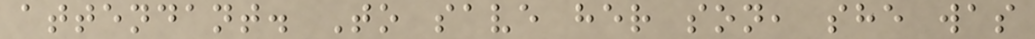attendant. To save her son, she was
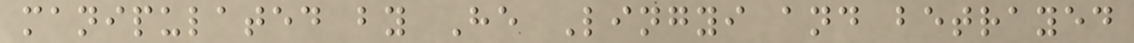manipulated by He Lingyi and betrayed
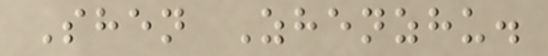Shen Zhenzhu.
